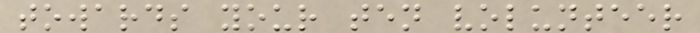towards your ten volunteer
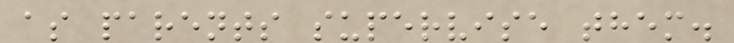as parents supervise them.
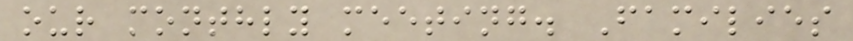our monthly meeting. Families
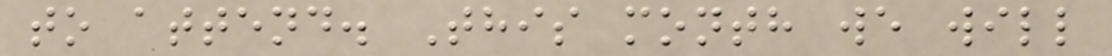to attend. This month we will
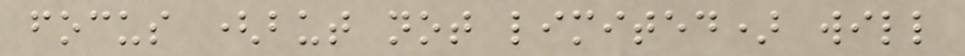focus (but not limited) will
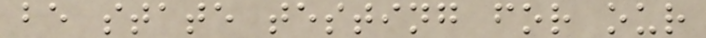be state testing for our
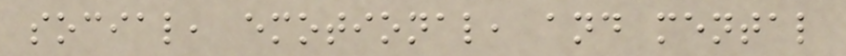social, emotional, and mental
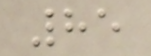85
